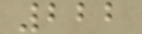222
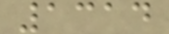1314
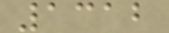1312
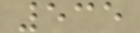535
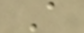A
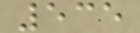535
